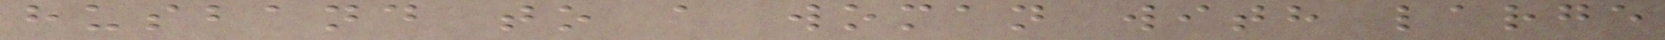husband to a woman with large
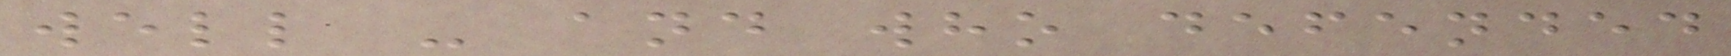well - and who defended
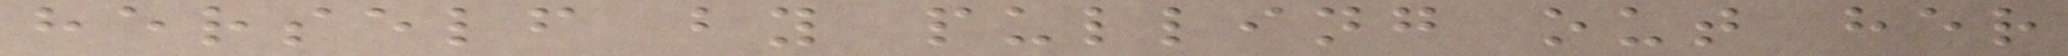herself by pulling out her
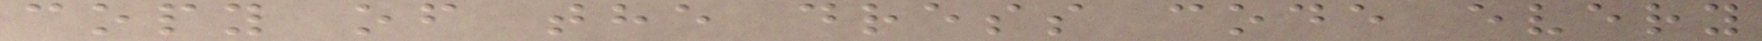copy of the dress code every
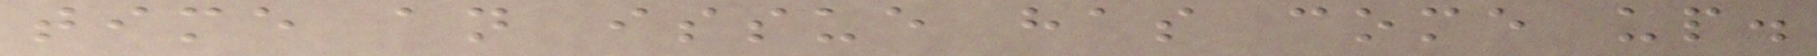time an issue has come up.
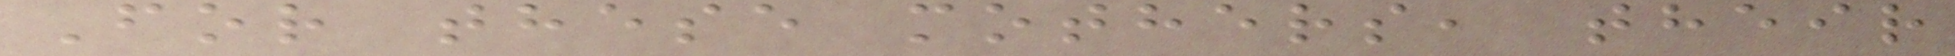For these mothers, their
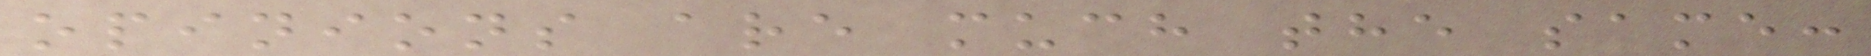opinions are much the same:
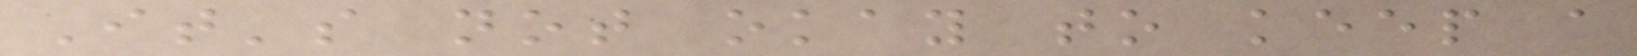It's not okay to keep a
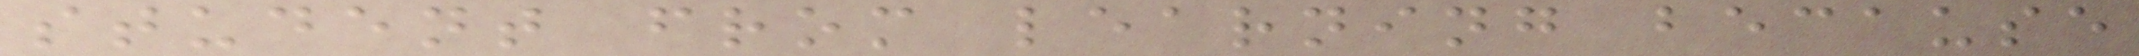student from learning because
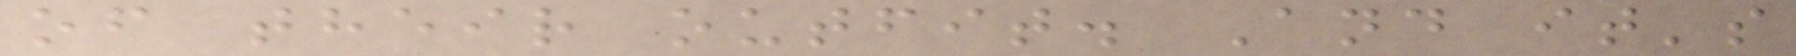of their outfit. And it's
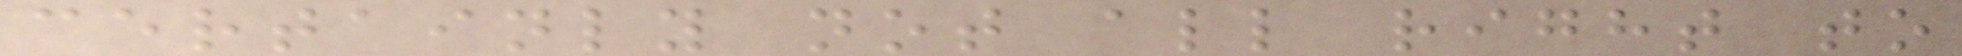certainly not all right to
